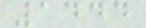1444
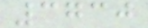3730
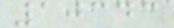10343
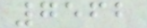7562
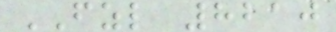FZL 8210
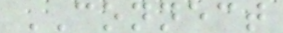CONNECT
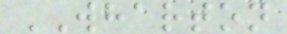WHARTON
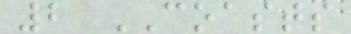2 COASTS
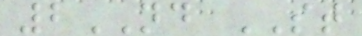2ND ST
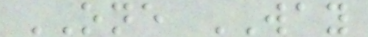ONE WAY
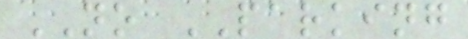NO PARKING
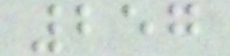257
